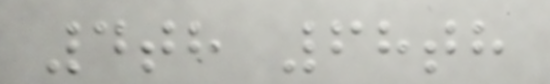4th 68th
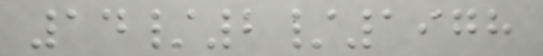14/2/1978
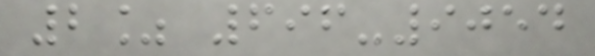2% 696-9054
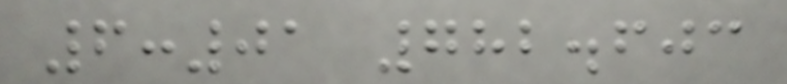6:01 782.603
